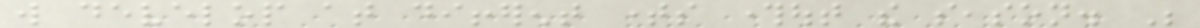will develop at different times throughout the season. Be
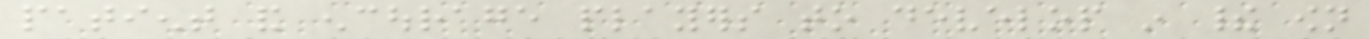patient and encourage players to develop in their own
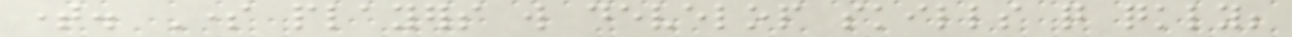time. Some players will develop skills quite quickly;
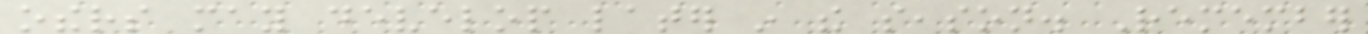others may develop later in the season. Remember
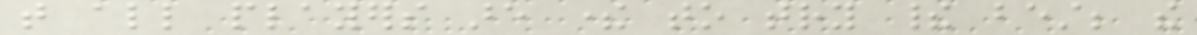that all players are there to try their best; the
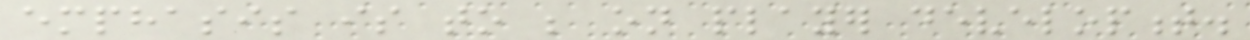emphasis is to be on player development.
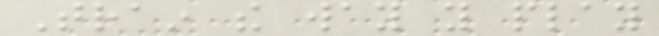Train the way you play
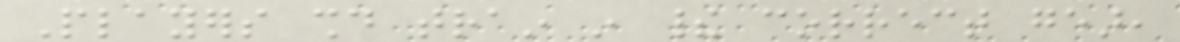Players should train in their correct gear,
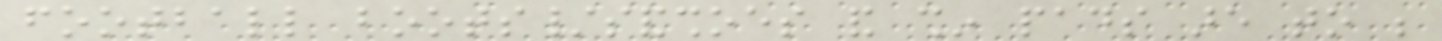football boots/sandshoes and shin pads are to be
